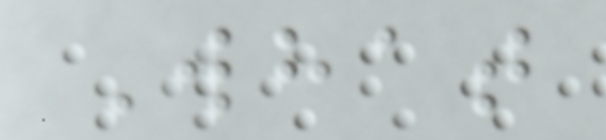What
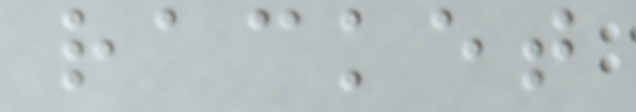racket
